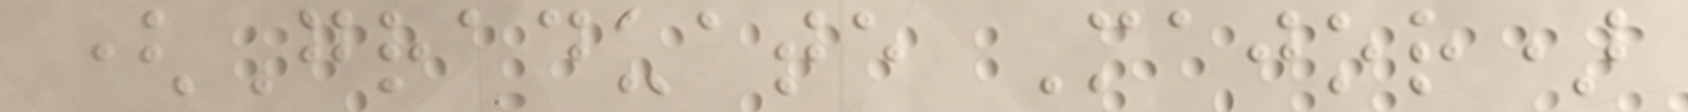(Graduate Major)
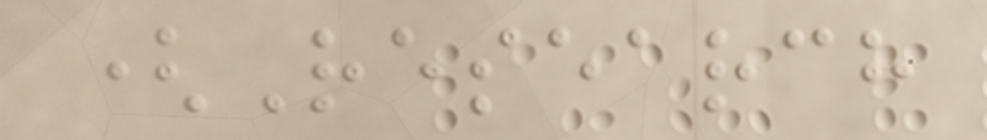(Research
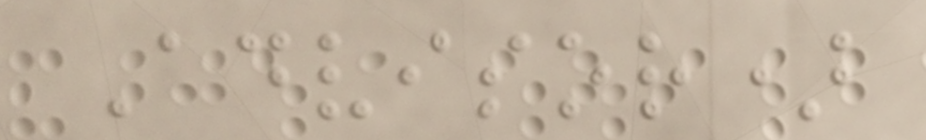Advisor)
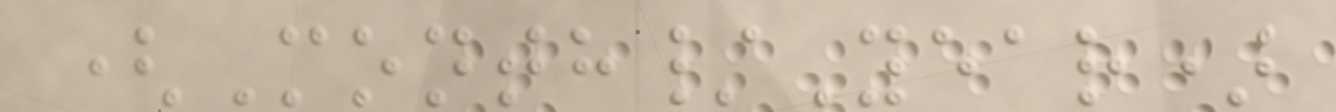(Month/Year)
